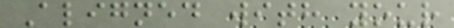Aligned with your
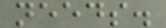needs.
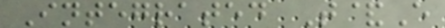Integrated T&E
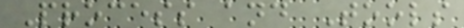Process and Tools
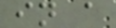in a
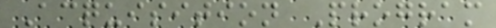Acquisition Program
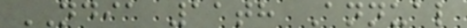NDIA 11th Annual
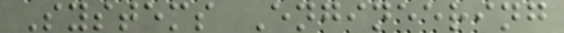Systems Engineering
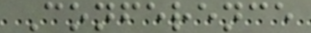Conference
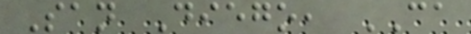San Diego, CA
